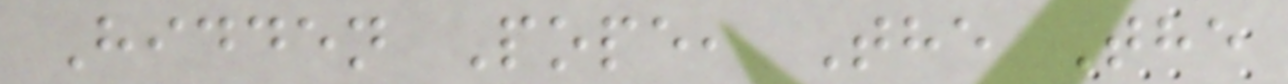Hidden Pope, The The
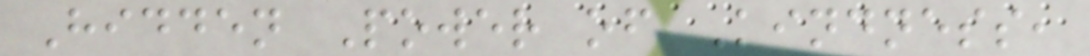Hidden Power of Kindness,
